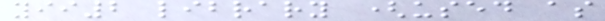yii2 library (used as
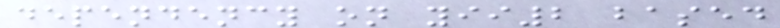dependency on yii2 based
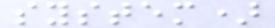system)
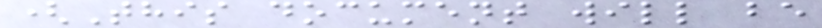(This document will be
